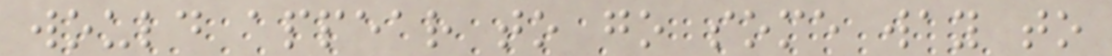would appear to go some way to
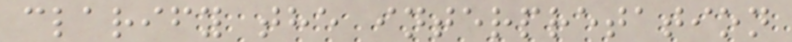clarify the interpretation
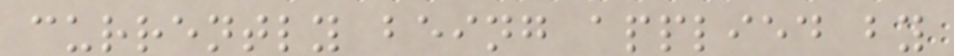currently being applied by
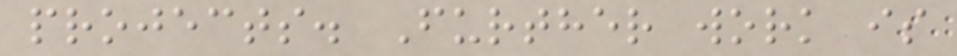projects. Further work is
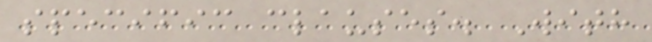specific clauses. With
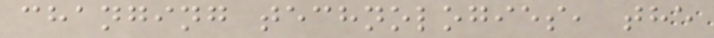changing technologies, the
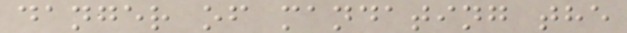danger of mandating the
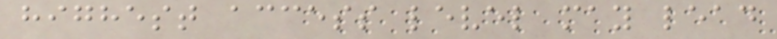highest access level may lead
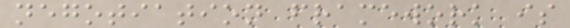negotiation framework is
